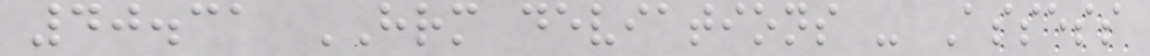40.31 HRM deviations - Assess
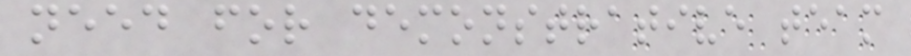need for demonstrative team
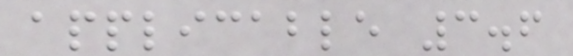applicable 3.6
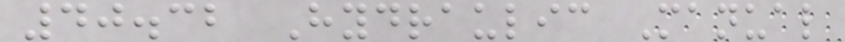40.32 Hydraulic Manual
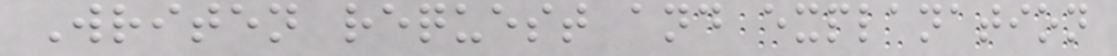Writen request and explanation
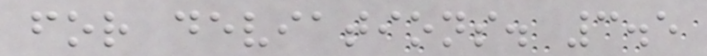for deviations. 3.5
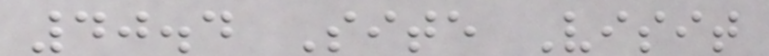40.4 Site Visit
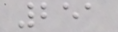251
